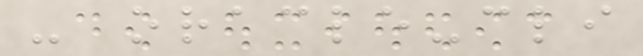- oracle-cli
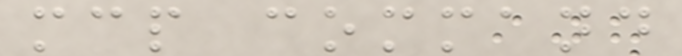mcp command
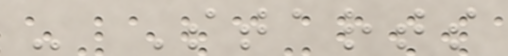- Starts
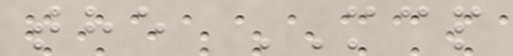the MCP
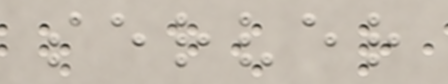server
